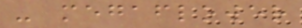- megaflower
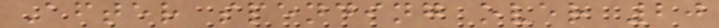After spending over 20
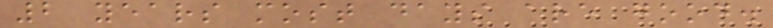2 years most days are good.
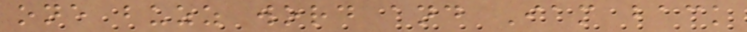one buzz word and Iam back
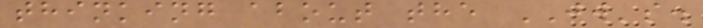thinking about the JW's.
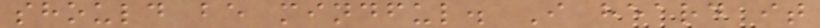should be mindful. I heard it
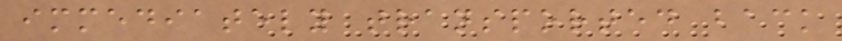immediately transported back
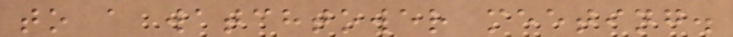to a watchtower meeting.
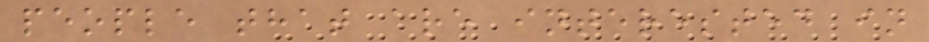people that are interested in
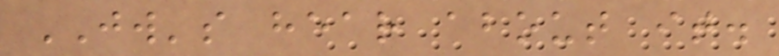JW's hear about it.
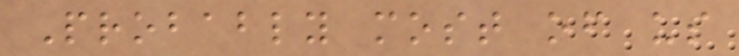Probably most of us
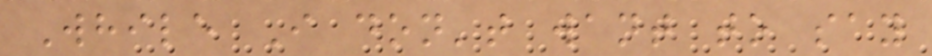While I don't want to say
